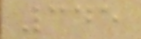345
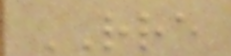RRE
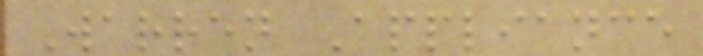Warren Appliance
